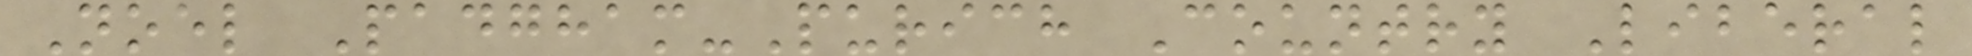Noel Padgham-Purich Country Liberal
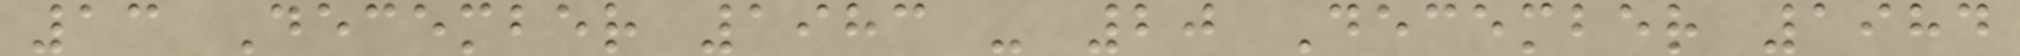13 December 1983 - 20 December 1984
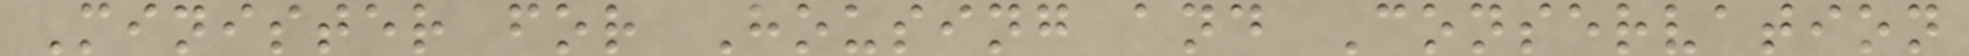Minister for Housing and Conservation
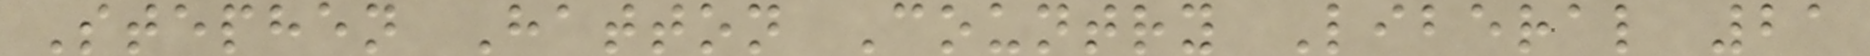Stephen Hatton Country Liberal 21
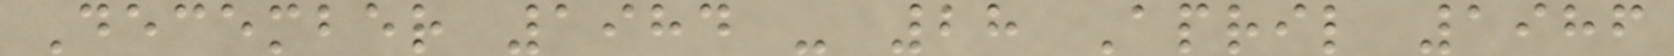December 1984 - 28 April 1986
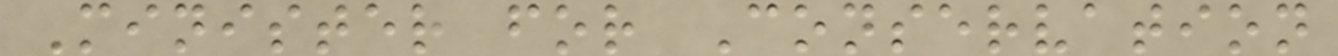Minister for Conservation
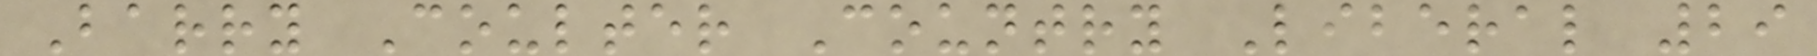Barry Coulter Country Liberal 29
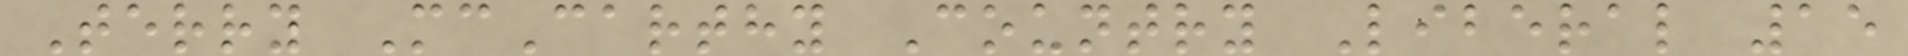Terry McCarthy Country Liberal 15
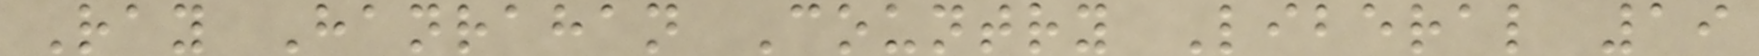Ray Hanrahan Country Liberal 19
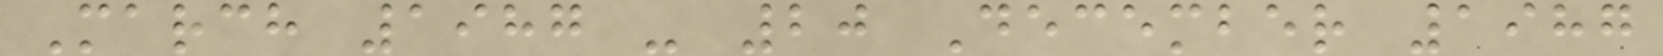March 1987 - 20 December 1987
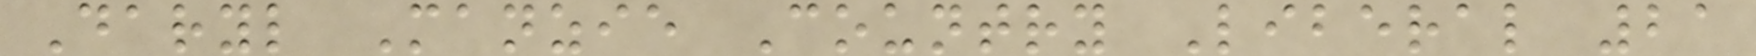Daryl Manzie Country Liberal 21
